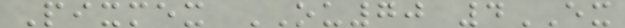Pixmex OU70 4EX
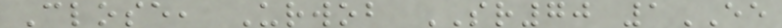Close, Urwob SR70 1EE
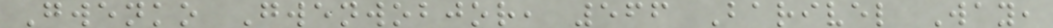Gwenko Gwenwobjor, 566 Barivel Way,
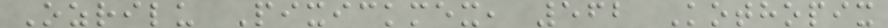Ozrilu Pixickmex, 562 Kothopix
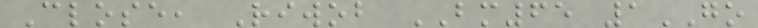Close, Riwob BM65 1GO
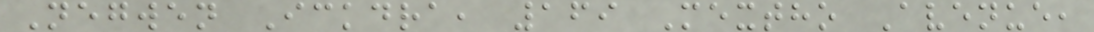Negwen Ickdra, 169 Mextho Avenue,
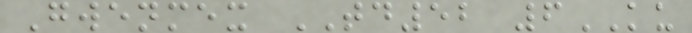Gwenmex TD52 6KU
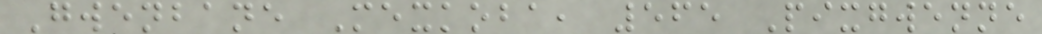Gwenbane Mexkoba, 565 Pixgwenne
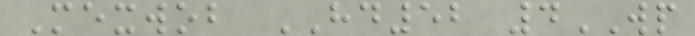Mexwob HD52 4WP
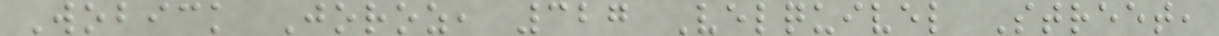Wobick Joroz, 327 Velquivel Street,
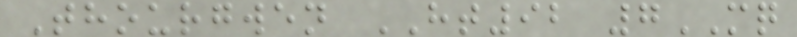Thourgwen HT92 7MQ
